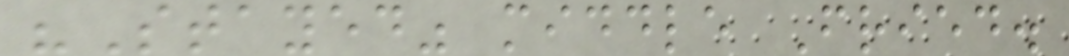"Stayed" middle Fried.
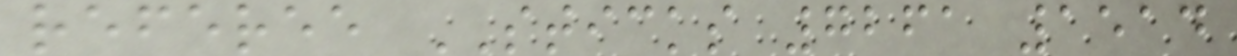referee STICKS 7261 1514
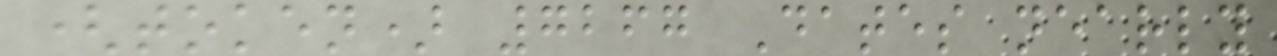(token) 7267 Dates nearly
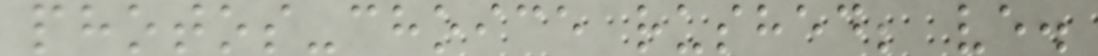photos-choice rushed; ve.
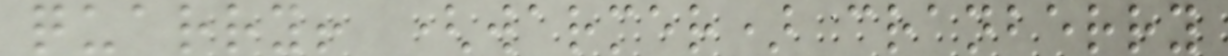quarry! (warmer) cranberry
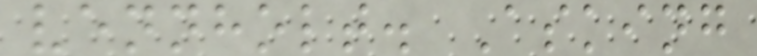vennholt. Asking
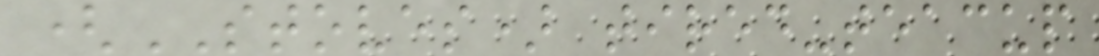(STOVES) tired-teacup
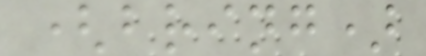(bring)
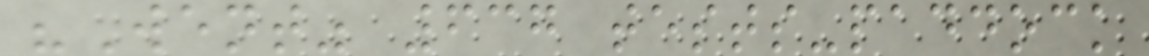"Went" 637 tests-paddock
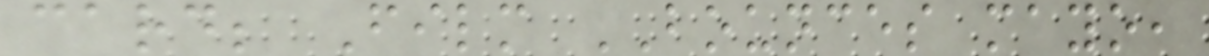card; Film BOUNCES mayo,
